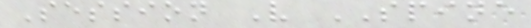Session V SPINE
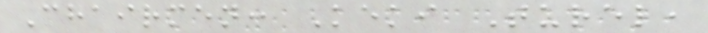Chairmen: Keki Turel,
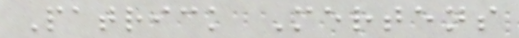Patrick Mertens
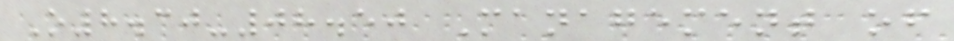O8.30-08.50 Management of
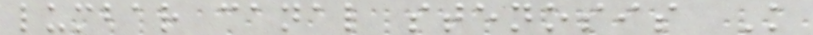lumbar canal stenosis K
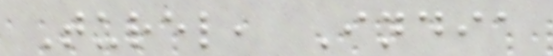Turel, India
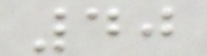40
